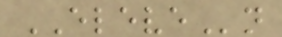ELEVEn
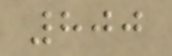800
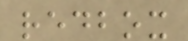redbox
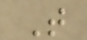T
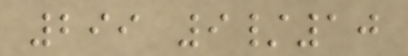299 9/10
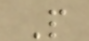P
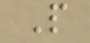P
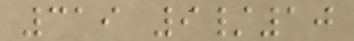319 9/10
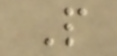P
